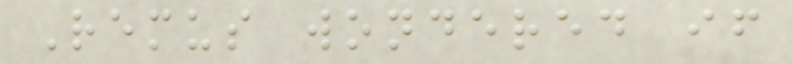Remus wondered if
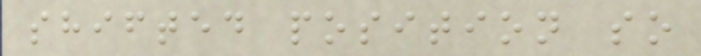shifted position so
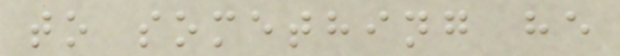to something he
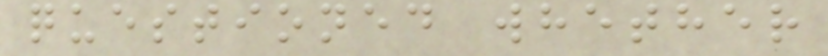questioned whether
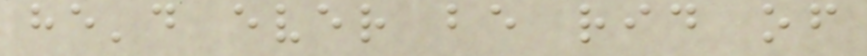he'd ever be rid of
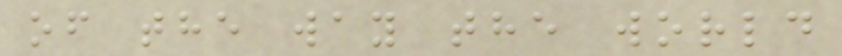of the way the world
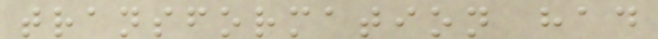transformation had
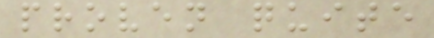proven quite
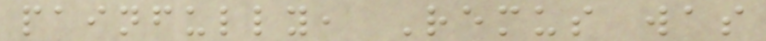painfully, Remus was
